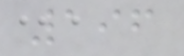196
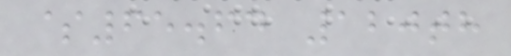$65.64 120th
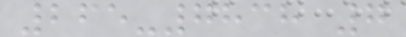265-7838 7
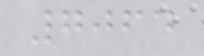7064
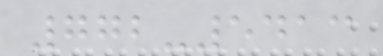772-5413
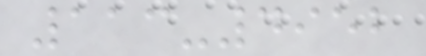113-4952
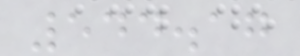544.17
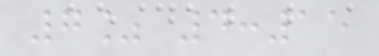7% 4:15
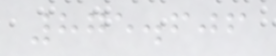875.606
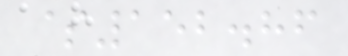$152.86
